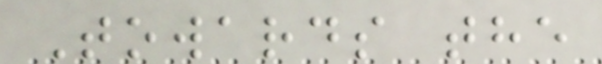Towards the
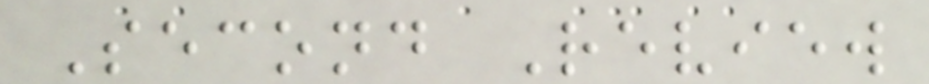Second Review
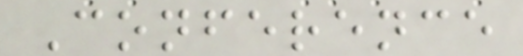Conference
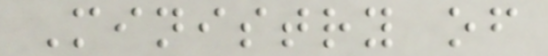Ministry of
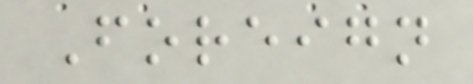Foreign
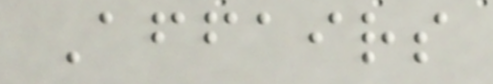Affairs
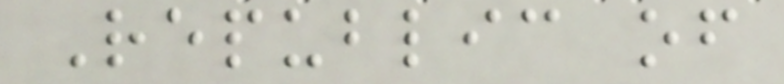Republic of
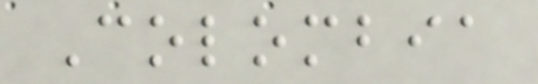Colombia
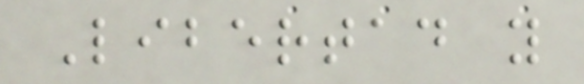Libertad y
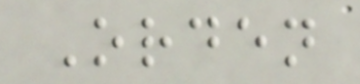Orden
